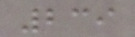239
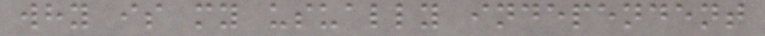why is my usually independent
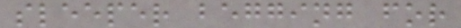sleeper begging for
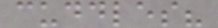cuddles?
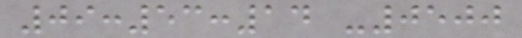09:53:14 -0500
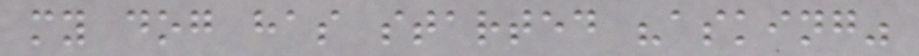my dog has started "asking"
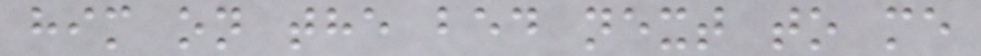him on the bed next to me
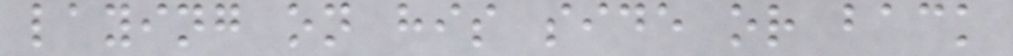laying on his side or back
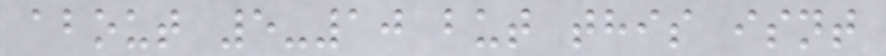about 5-10 but this isnt
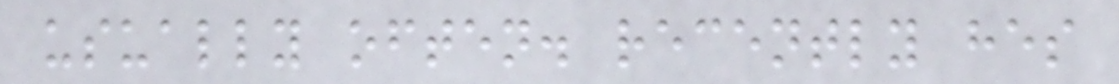usually often. recently hes
